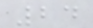24
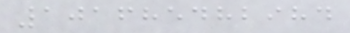101685482984
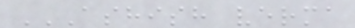ASHISH VERMA
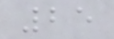25
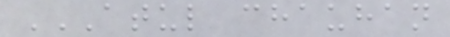ATUL CHAUHAN
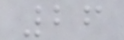26
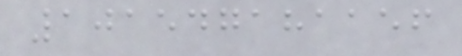101547181156
